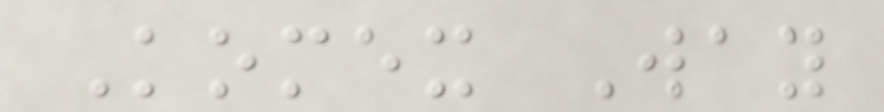Komex Way
